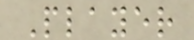Player
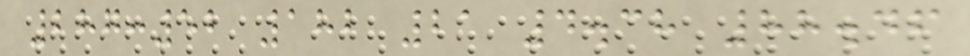287:52 182 21 4.38 88.46
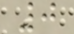0
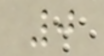0
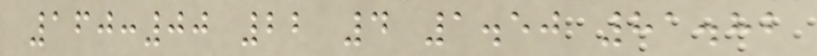160:00 22 4 1.50 81.82
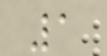1
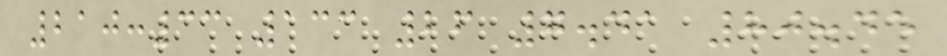210:33 133 26 7.41 80.45
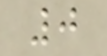0
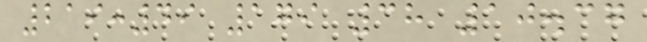219:49 179 38 10.37
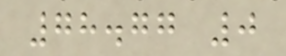78.77 0
